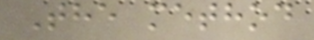The method
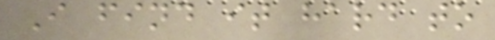I find it hard to
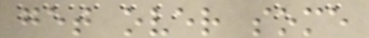get over some
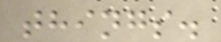things.
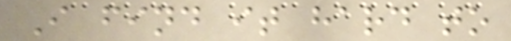I find it hard to
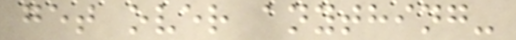get over anything-
